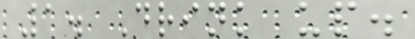1. Drink up.
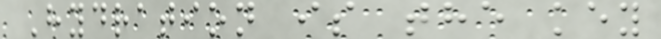Hydration is the key
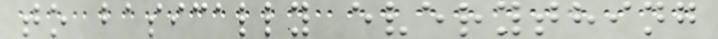to basically everything
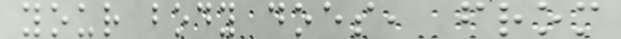your body does, from
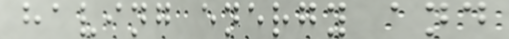having energy and
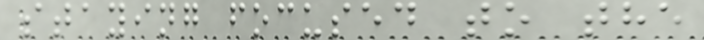staying focused to the
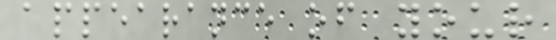appearance of your
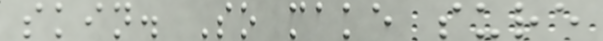skin. So make sure
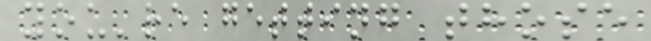you're getting those
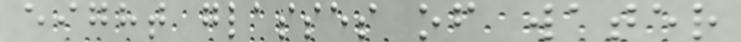eight glasses of water
